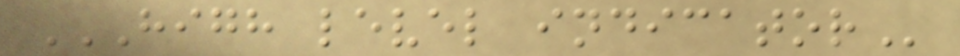HIGH LEVEL INDICATOR
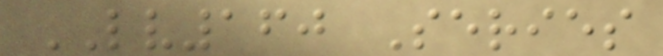LV160 Series
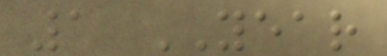1 YEAR
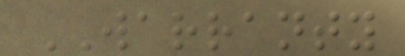WARRANTY
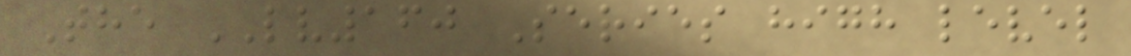The LV160 Series high level
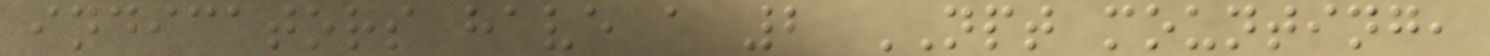indicators have a 2 NPT mounting,
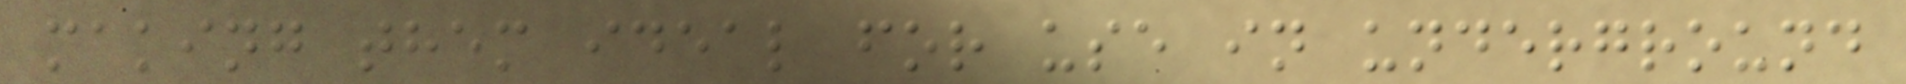making them ideal for use in underground
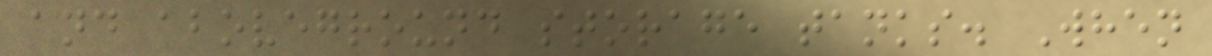and aboveground storage tanks. When
